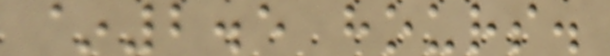~2.5 hours.
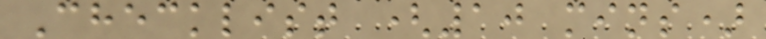Checklist (10 mins)
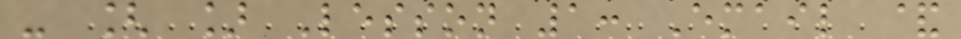- [ ] Lesson 1: Email &
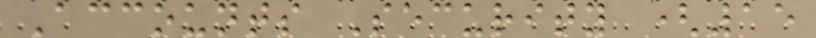Accounts Security (15
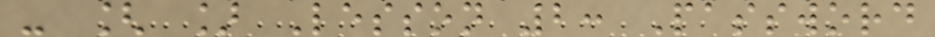- [ ] Lesson 2: Password
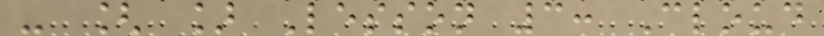- [ ] Lesson 3: Cloud
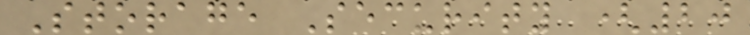Storage Security (20
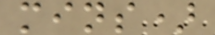mins)
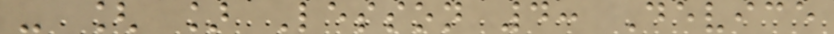- [ ] Lesson 4: Device
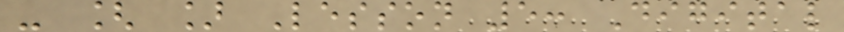- [ ] Lesson 5: Digital
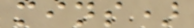mins)
